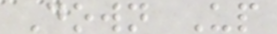Down Up
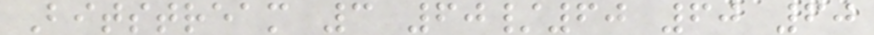Bitstream 3 60/60 60 60
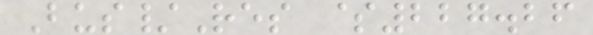Bus/Res $227.26
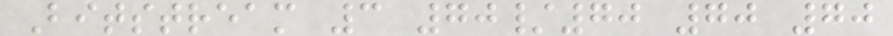Bitstream 3 70/70 70 70
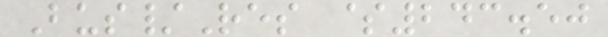Bus/Res $243.50
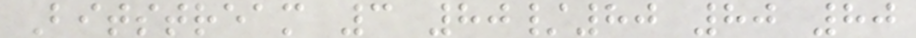Bitstream 3 80/80 80 80
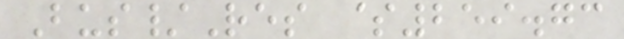Bus/Res $259.73
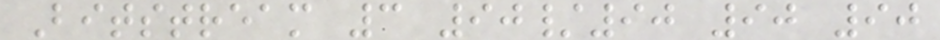Bitstream 3 90/90 90 90
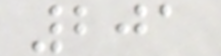201
